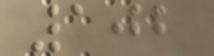102
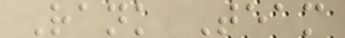Rank Team
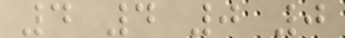4 4 0 0
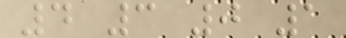4 3 0 1
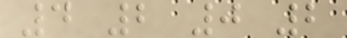4 2 0 2
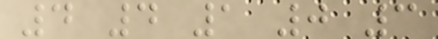4 4 1 0 3
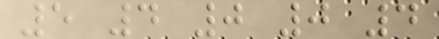5 4 0 0 4
